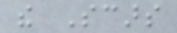the Scars
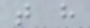that have
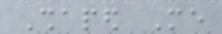Shaped Me
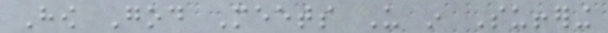How God Meets Us in Suffering
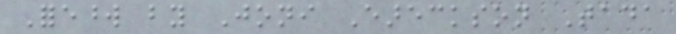Foreword by Joni Eareckson Tada
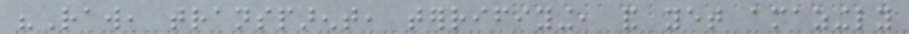"Raw, transparent, terrifiying, and yet amazingly
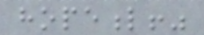hopeful!"
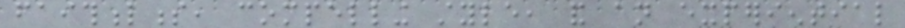faithfulness, compelling style, and an experiential
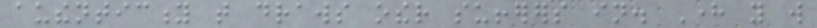authenticity that draws other sufferers in. Here you will
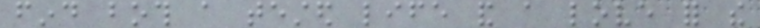find both a tested life and a love for the
